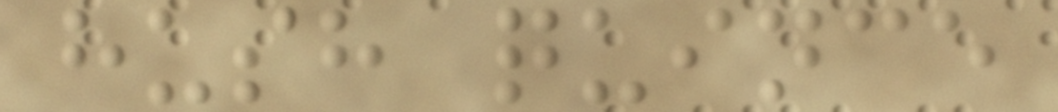hush quince
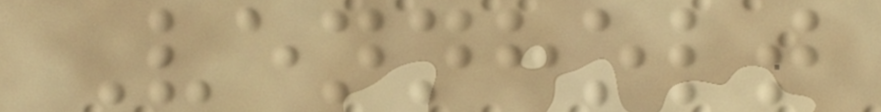Vennholt
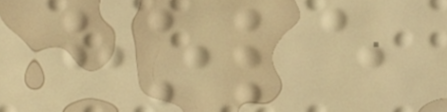hole
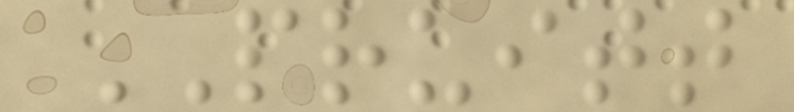PRUITT
